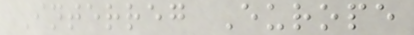Interreg Europe
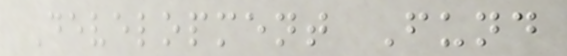Development Fund
